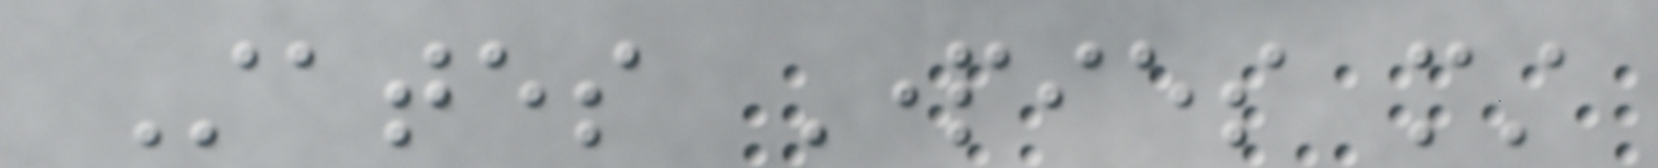States Parties must
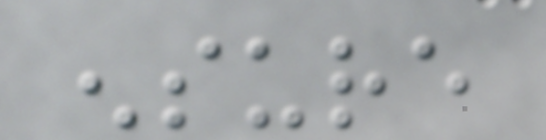ensure
